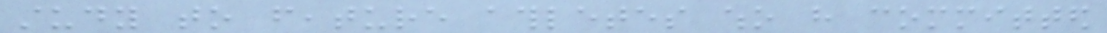study to feature athletes who have committed
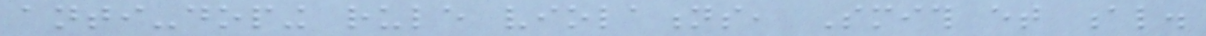anti-doping rule violations, Smith et al.
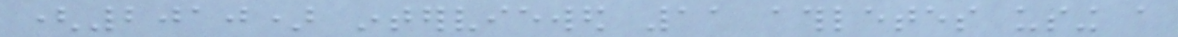(2010) interviewed 11 athletes using a
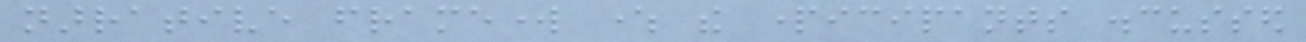narrative framework where the participants discussed
